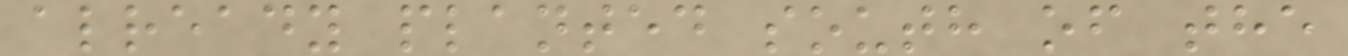already planted south of the
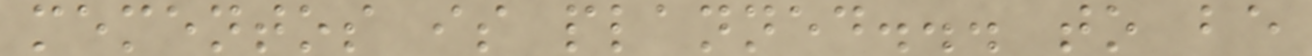mementos is planned... to be
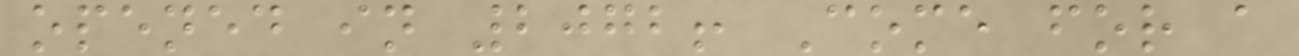opened in 2072! Come for a
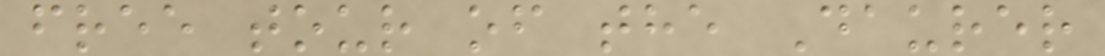free tour of the Daurer
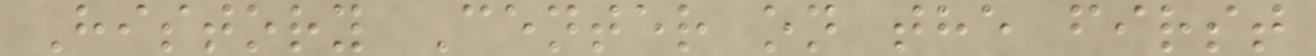History Center on the first
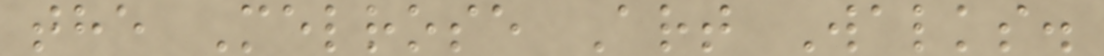the Melrose Art Walks.
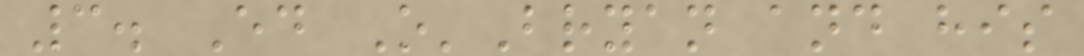3. Ed O'Bryan and his
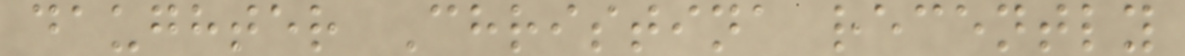daughter Christina recently
